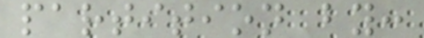partition by:
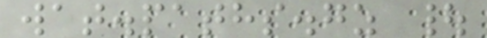wat.paths.gz |
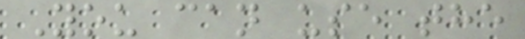You can use the
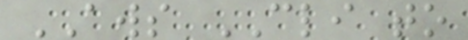AWS CLI to
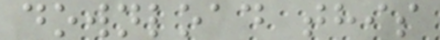download this
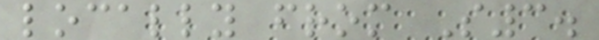locally from S3.
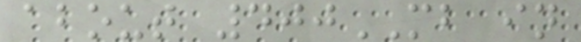about 400MB in
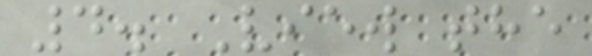4. View the
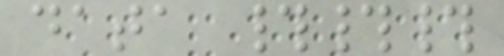data ###
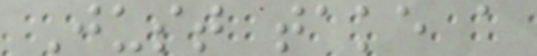Just take a
